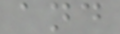and
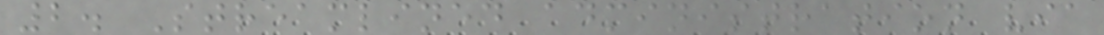2. Streamlined administration via
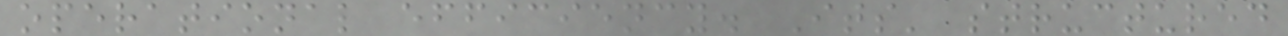operational efficiency. Its' structured
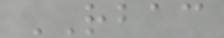RBAC
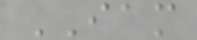IAM
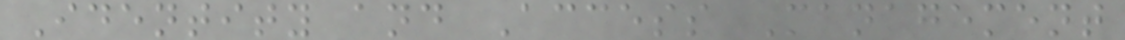Identity and Access Management
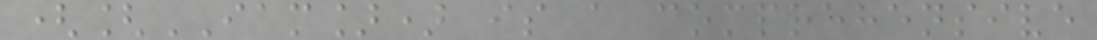([IAM]) is a comprehensive
